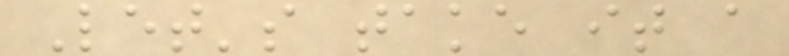Let's take it a
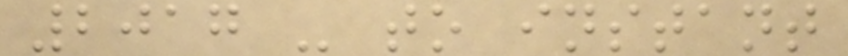2017 - to instant
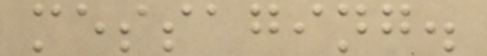messaging.
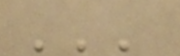'''
